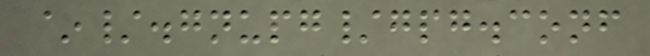~/.gnupg/gpg.conf
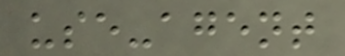use-agent
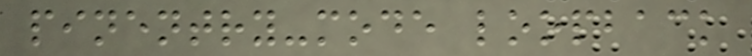pinentry-mode loopback
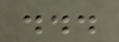...
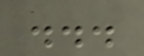...
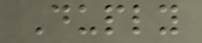Duply
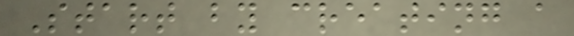Start by creating a
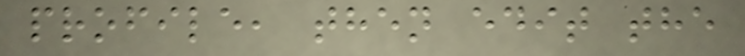profile, then edit the
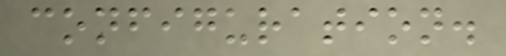configuration.
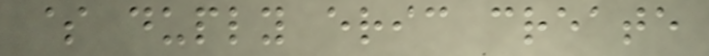$ duply eric create
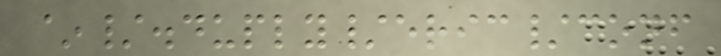~/.duply/eric/conf
